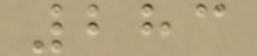283
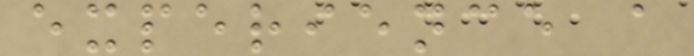experience a
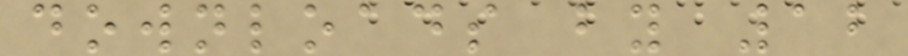downloads by 12
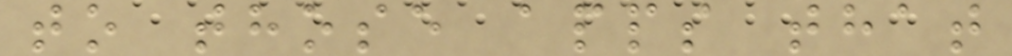to those apps that
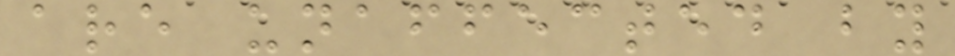are unaffected by
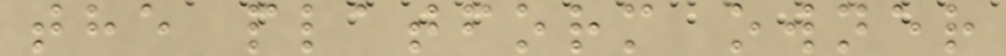the platform owner
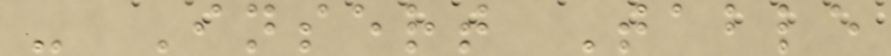- Insert Table
